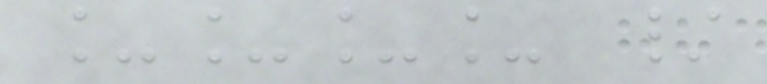____ /
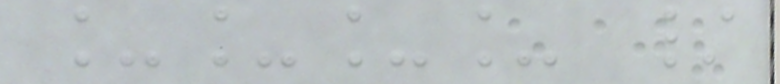____ /
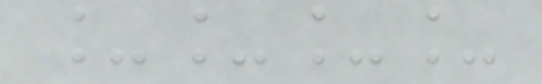____
